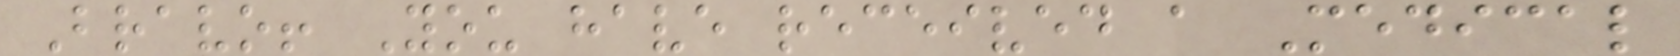Bravo! You have received a Medical
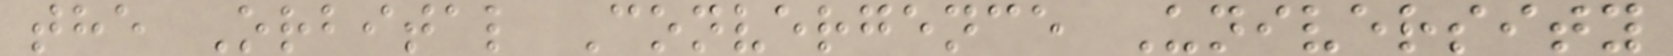the Orbital Convergence University
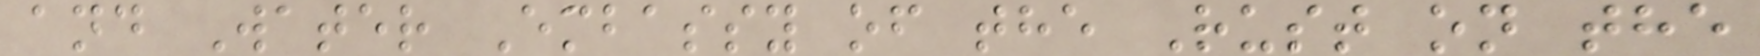and Water Embassy of the Rust on the
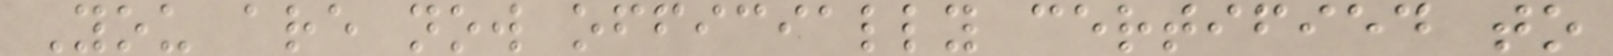You are now officially certified to
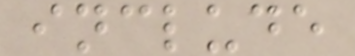include
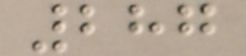287
